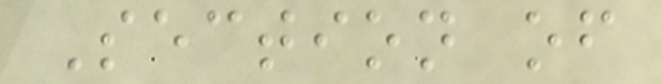Section of
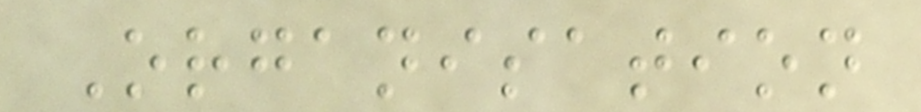Organisation
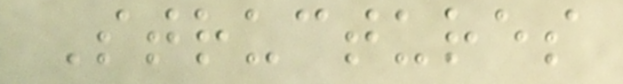Structures
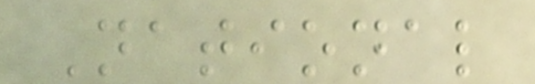National
